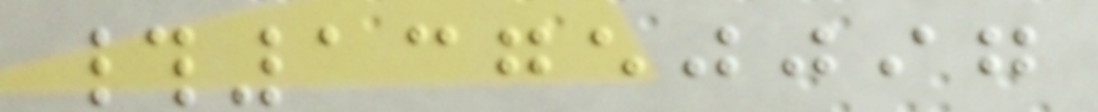#13750097
